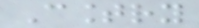Country
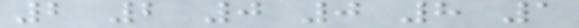2 2 0 0 8 1
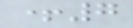+7
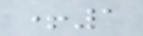+1
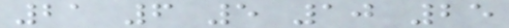21 6 5 10 25
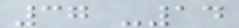37 -14
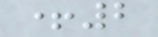+2
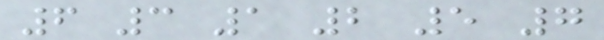6 3 1 2 5 7
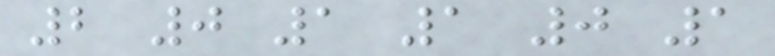2 0 1 1 0 1
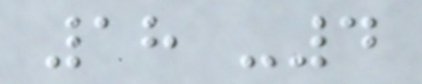18 -4
